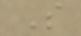S
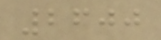2600
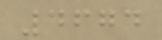4674
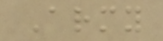Army
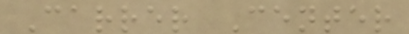Carrer Center
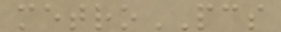metroPCS
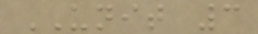UNIT 3
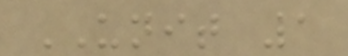UNIT 1
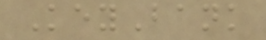KeyBank
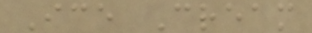Ice Cream
